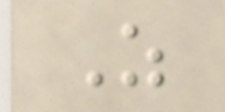As
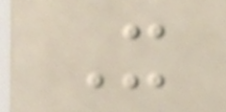It
